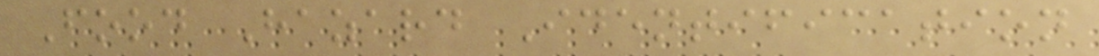Food Hazard Identification
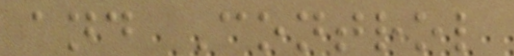and Control
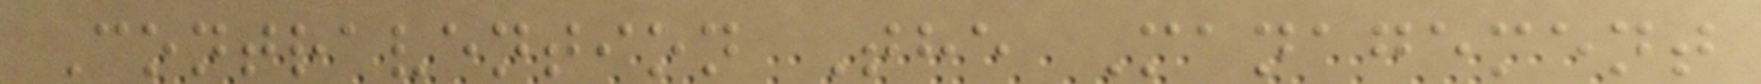Contravention The Management
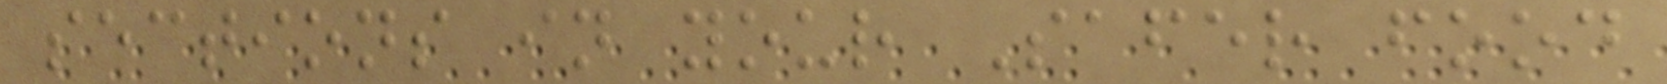sections in your Safer food
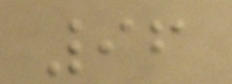96
